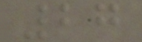27
